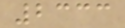2333
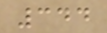344
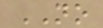NO
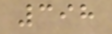398
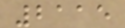2115
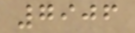7906
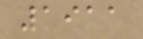1911
